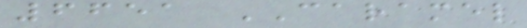6651 CARAMEL
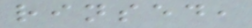rinsed,
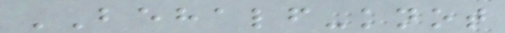BEHALF-knot
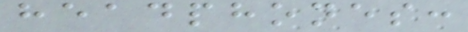headphones:
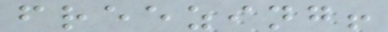freezing!
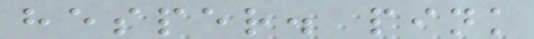hesper. pink
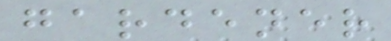gardener
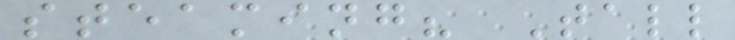steaming? Tall
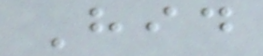Hid
